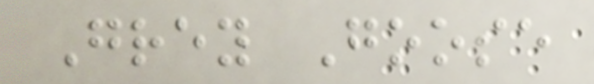Grey Goose
